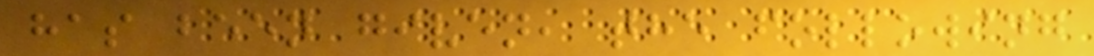has been given, the following
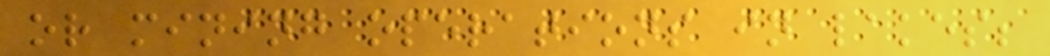or mining operations in lakes;
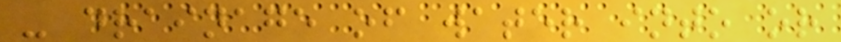- drainage of water into or
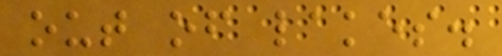out of lakes.
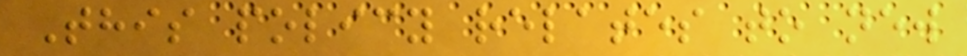This policy relates to new
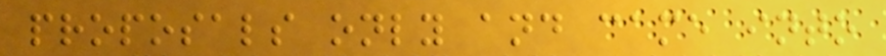proposals only and came into
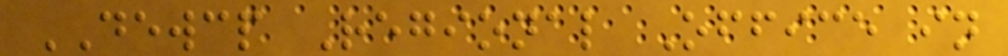DEWCP Regional Office in
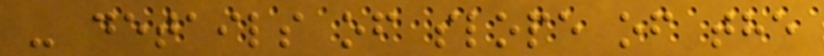- details of slope of the
